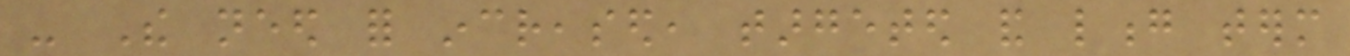- The need for increased, targeted and long term
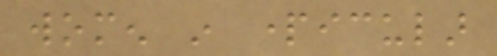women in particular
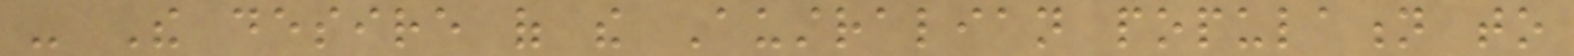- The desire of the Australian population to
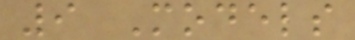9 Models
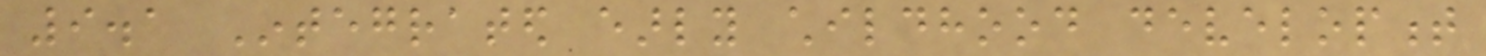9.1 Integrated early childhood development
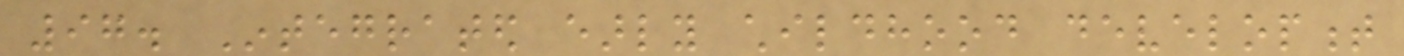97. Integrated early childhood development
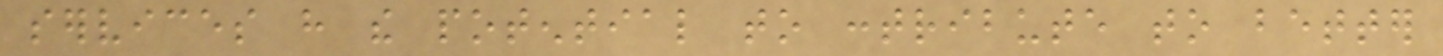services have the potential to contribute to better
